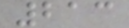213
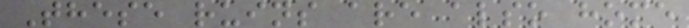These ruins are also home
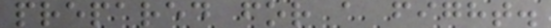prepared for a fight.
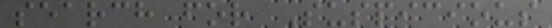search for Suspicious
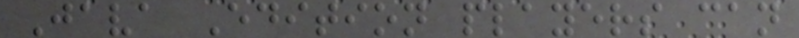Java Edition players can
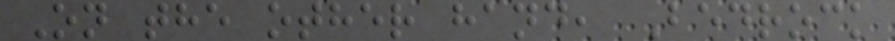On the other hand, Bedrock
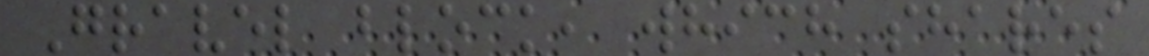Gravel block, which shares
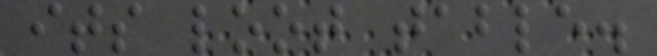its loot table.
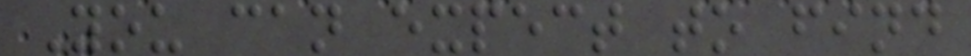You can expect to find
